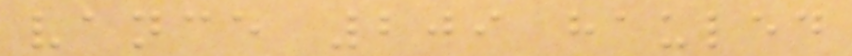vance 209 hauled
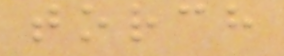torch
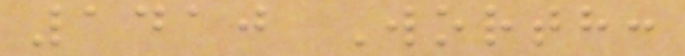1410 Worth:
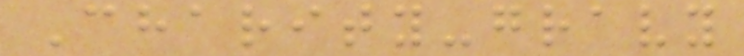Charity-gravy
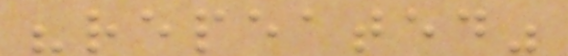"repeated"
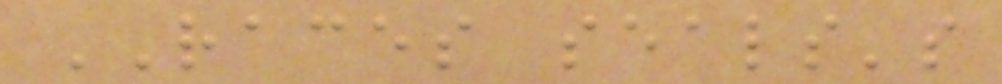RACES seals's
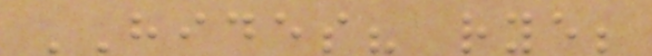HIDES? rye;
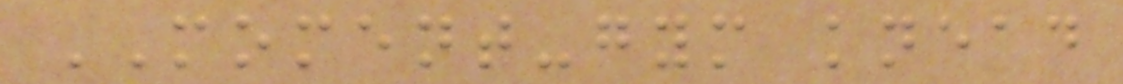MOMENT-gym knead
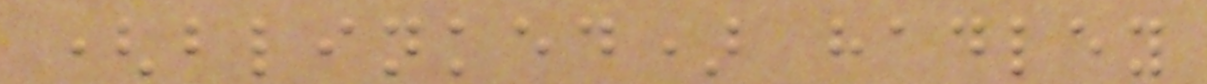(blinked) hadley
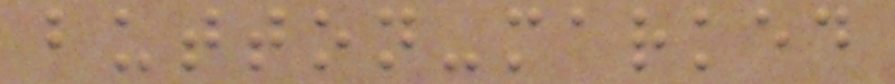button-marked
